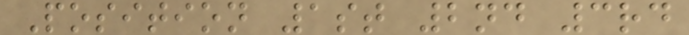Position 1st 2nd 3rd
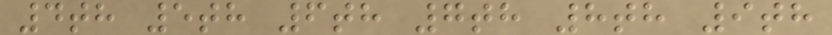4th 5th 6th 7th 8th 9th
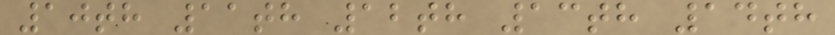10th 11th 12th 13th 14th
